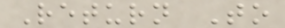Return To
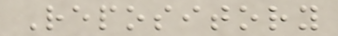Repository
